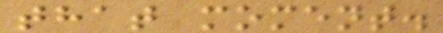that moment.
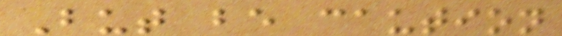But be caution
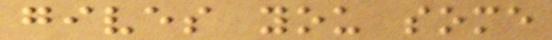gives you some
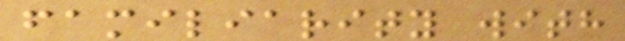familiarity with
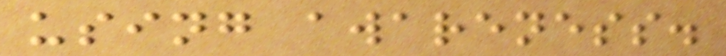using awareness.
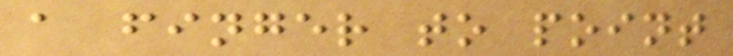a finger to point
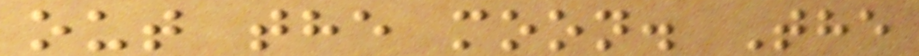out the moon. The
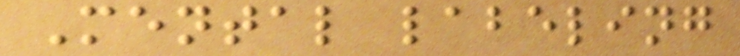Mental labeling
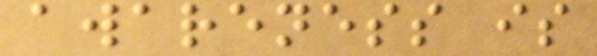awareness is
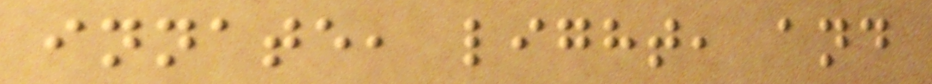innate, light, and
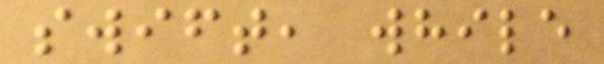swift, while
